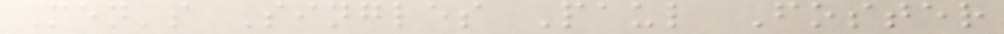Men's Singles Paul Foster
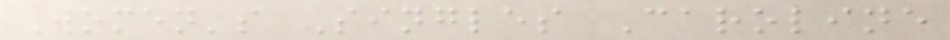Women's Singles Caroline
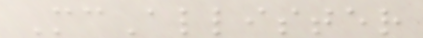McAllister
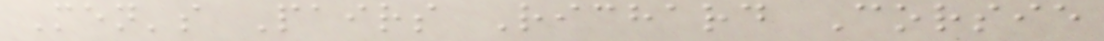Men's Pairs Richard Corsie
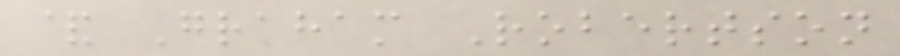& Graham Robertson
